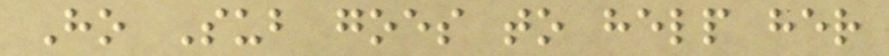Ho Sub goes to help her
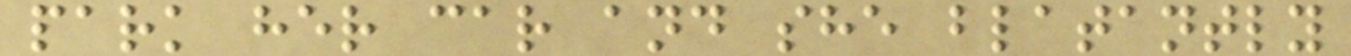park her car and she blatantly
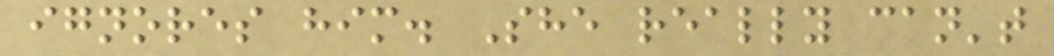ignores him. She really can't
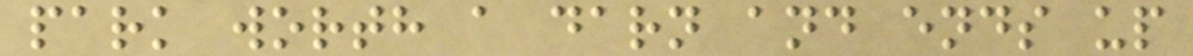park worth a darn and ends up
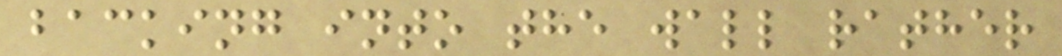backing into the wall rather
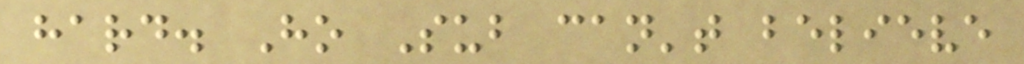hard. Ho Sub can't believe
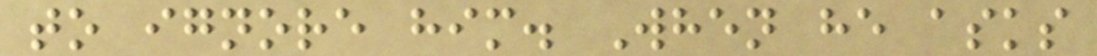to ignore him. When he asks
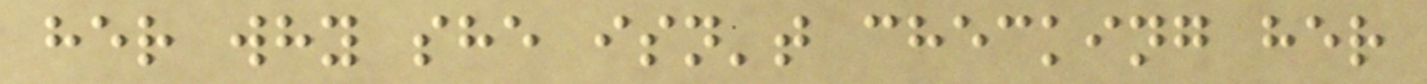her why she isn't checking her
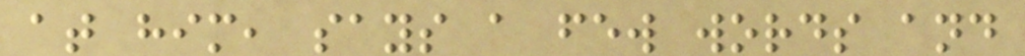at him, says a few words and
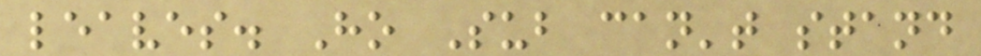leaves. Ho Sub can't stand
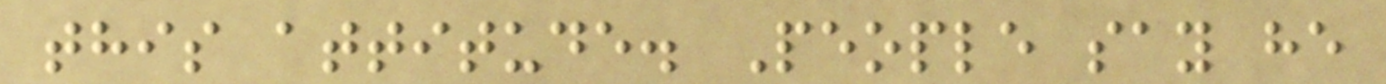this attitude. People say he
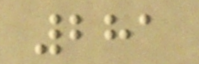281
